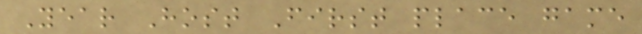Year Host First place game
